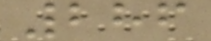286
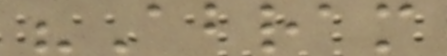"Abram
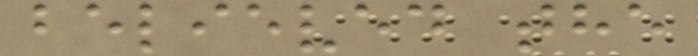believed the
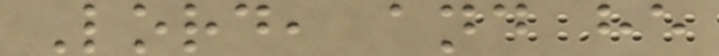Lord, and he
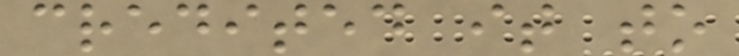credited it to
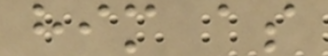him as
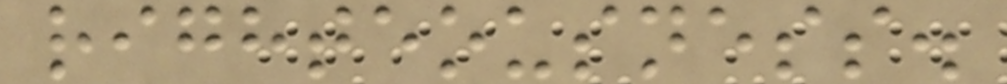righteousness.
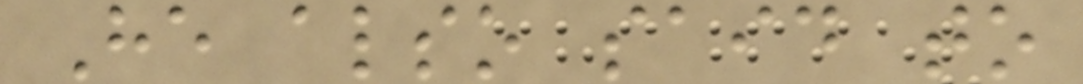He also said to
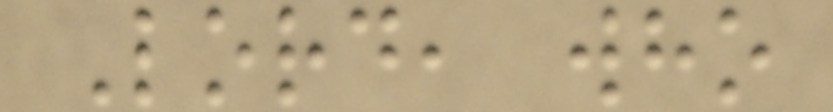Lord, who
